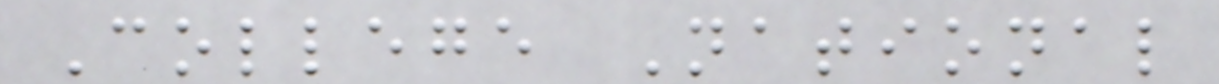College National
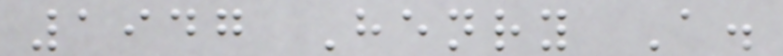1947 Henry A.
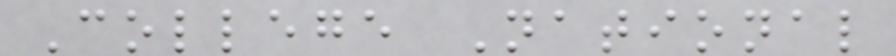College National
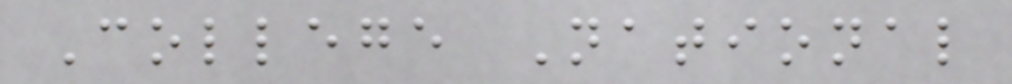College National
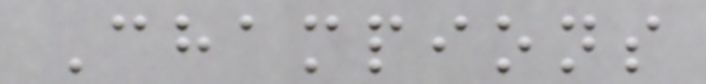Champions
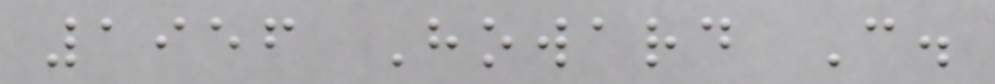1956 Howard C.
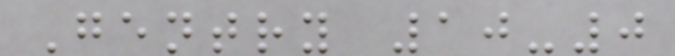Gentry 10-0
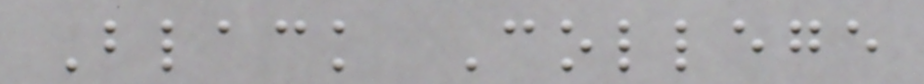Black College
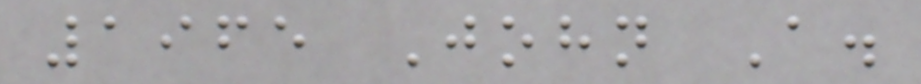1965 John A.
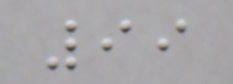99
